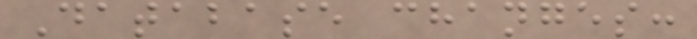Database changes:
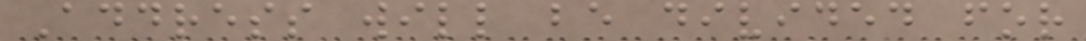Address will be divided for
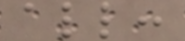all:
